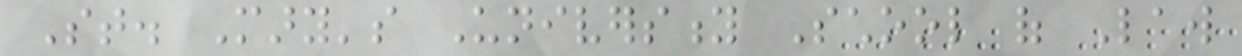St. Mary's University School of Law
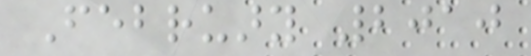February 2010
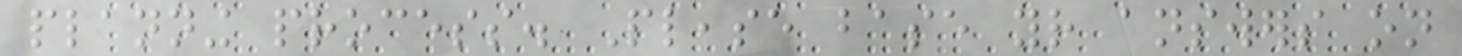planning process. Please base your answers on
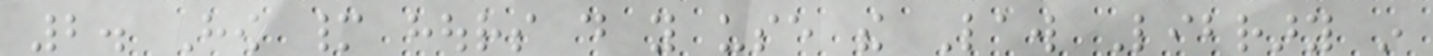2. How many hours do you use the Law Library in
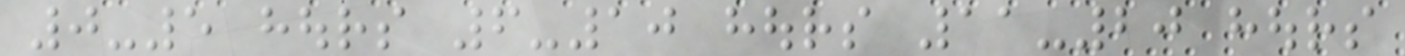0-5 hours 6-10 hours 11-20 hours
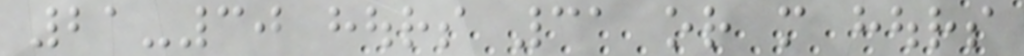21-30 hours 31 or more hours
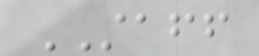STAFF
